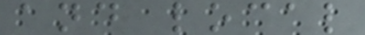and local
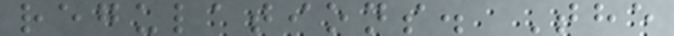regulations. The
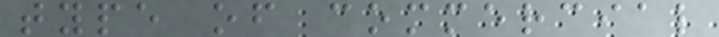type of commercial
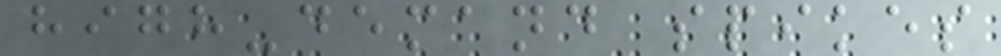high-demand spikes
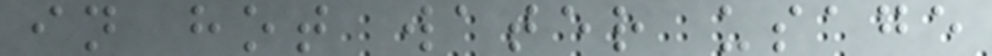in hot water usage
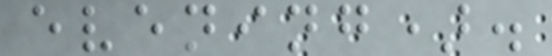evening).
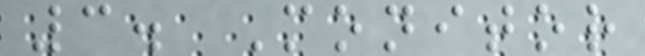3. Monitor
